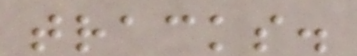tracks.
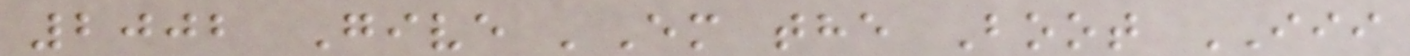2002 Give 'Em the Boot III
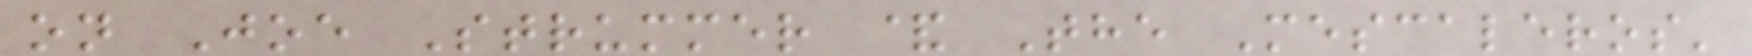on Joe Strummer & The Mescaleros'
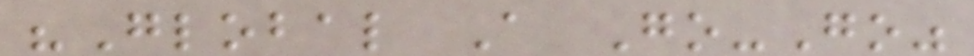"Global A Go-Go"
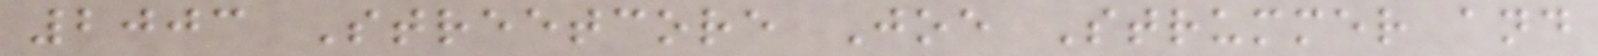2003 Streetcore Joe Strummer and
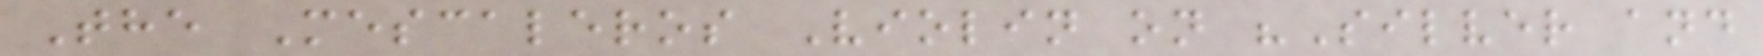The Mescaleros Violin on "Silver and
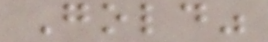Gold"
